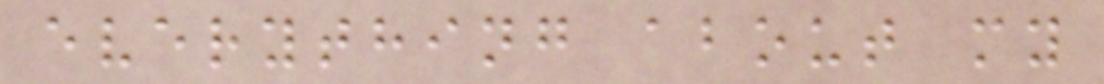everything about my
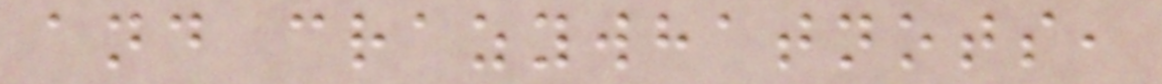and crazywhatnots,
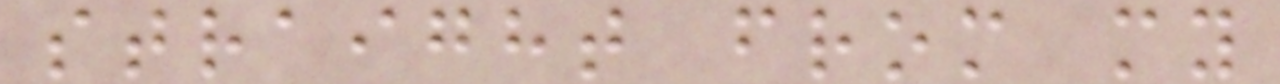straight from my
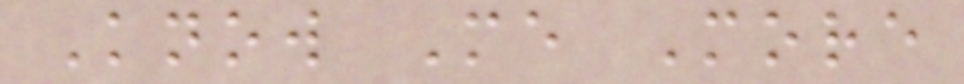Know Me More
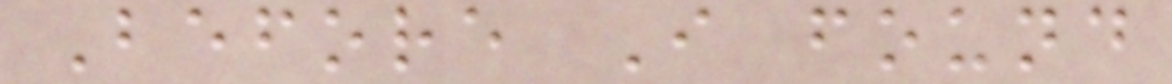Before I found
